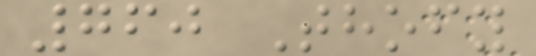760 Thofy
